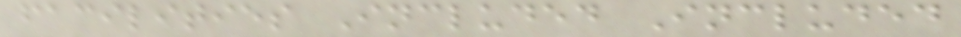facilities Included Included
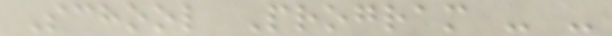School Program - -
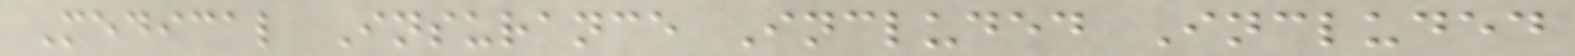Medical Insurance Included Included
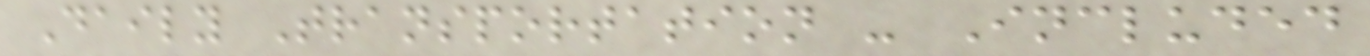Daily Transportation - Included
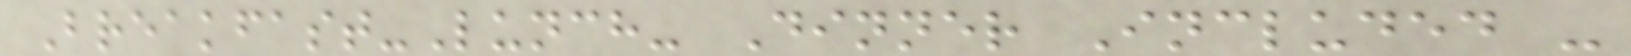Breakfast-Lunch- Dinner Included -
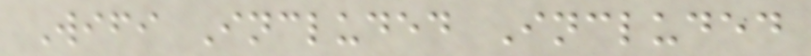Wifi Included Included
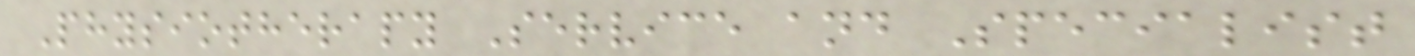Physiotherapy Service and Specialist
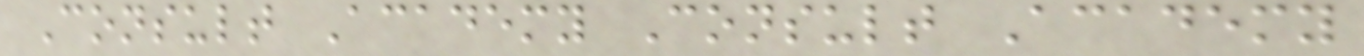Consult Academy Consult Academy
